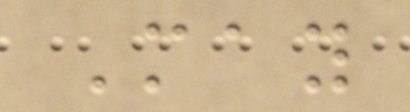May
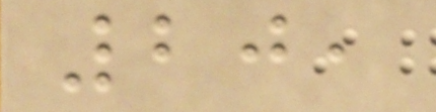20,
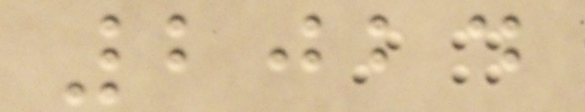2024
